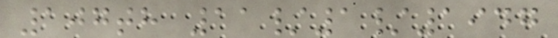107th 11/1/1947
